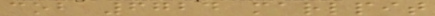cob 6724 marlpit
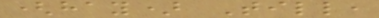(hay) Till,
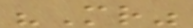"Mr"
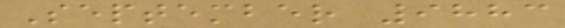September 9883
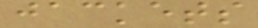jackets
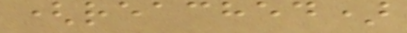(reached)
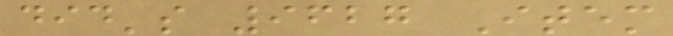did's 9627 Item
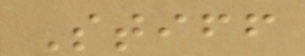Stiff
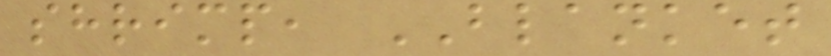shrimp, BLANKET
